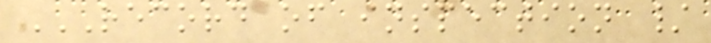RECORD OF INSPECTION /
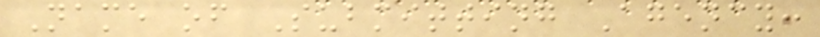Name of Submitting Agency:
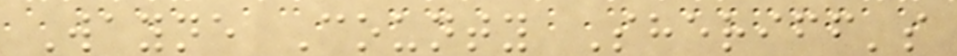Wayne County Sheriff's
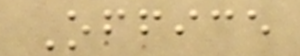Office
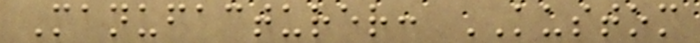Manufacturer: KUSTOM
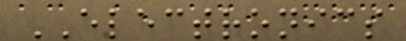ELECTRONICS
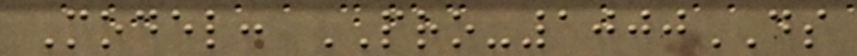Model: PRO-1000DS
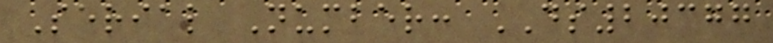Serial Number: DS20377
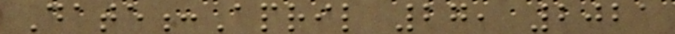Date:April 27, 2021
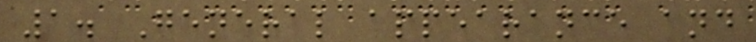1. General appearance and
